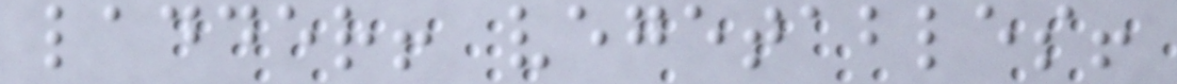ladder! vegetables!
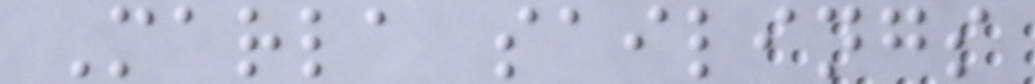Marla sailings
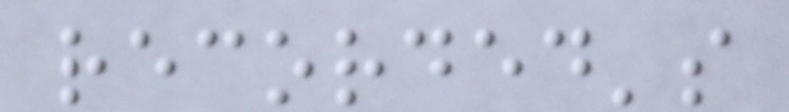recorded's
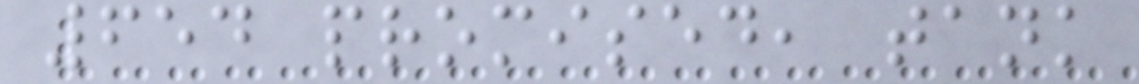654 promised, tank
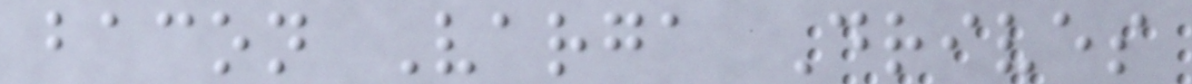bacon Varga Drives
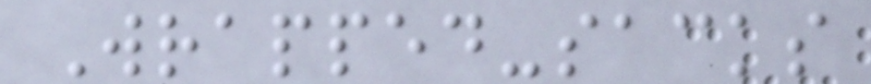Wrapped-sacks
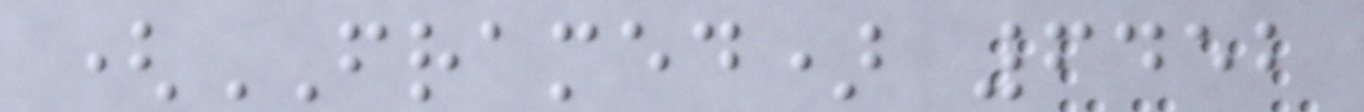(FRAMED) 6452
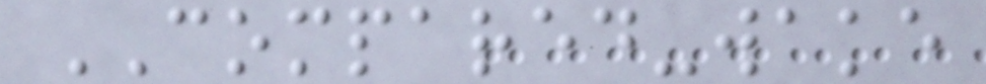COMPARED-wake
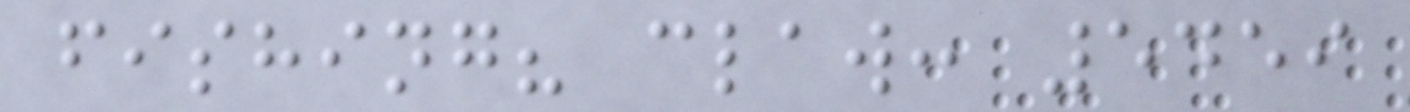fishing? claw: 5459
